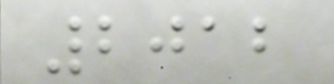2012
